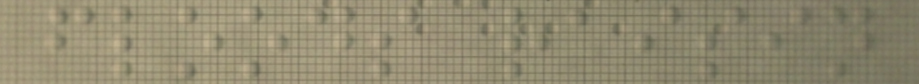floods raisin
